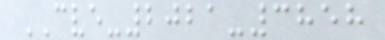CVE-2021-3858
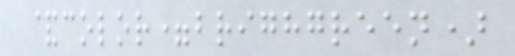&color=brighgreen)
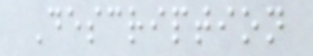Description
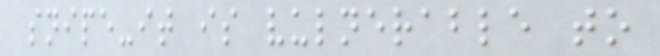snipe-it is vulnerable to
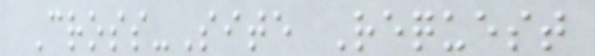Cross-Site Request
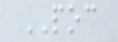POC
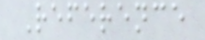Reference
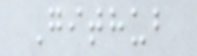Github
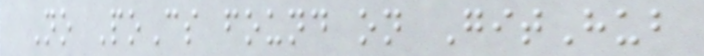No PoCs found on GitHub
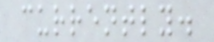currently.
